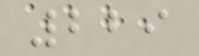229
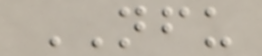NFU
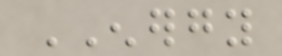ENERGY
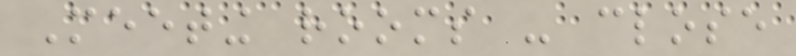Meeting rooms - close
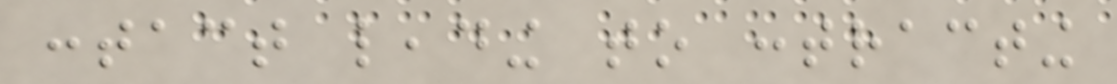contact leading to contracting
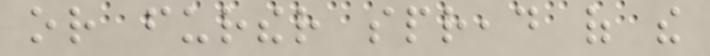or further spread of the
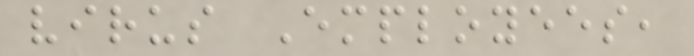virus Employees,
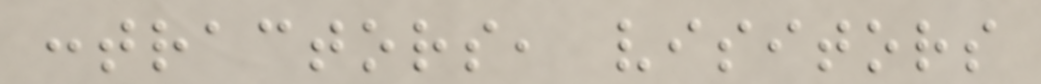contractors, visitors
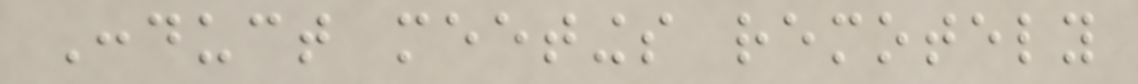Conduct meetings remotely
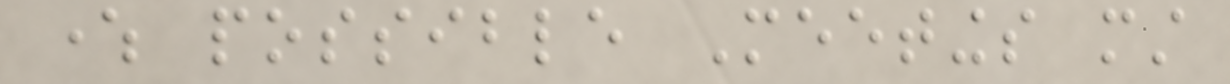where possible Meetings must
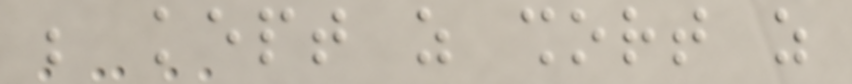be kept as short as
